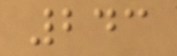243
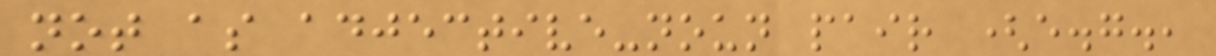not as adjective-noun pair (e.g.,
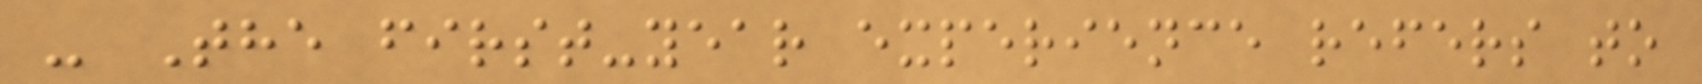- The first-year experience refers to
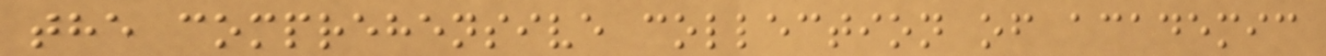the comprehensive collection of academic
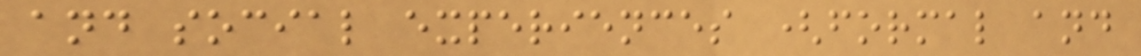and social experiences (formal and
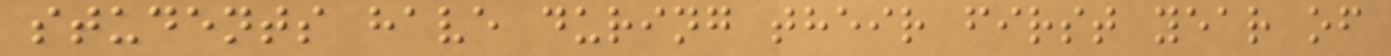students have during their first year of
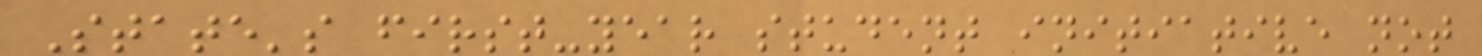State's first-year student initiative not
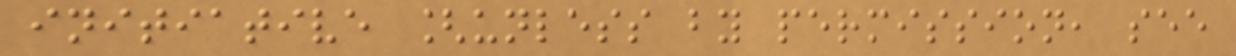initiative [unless by permission, see
